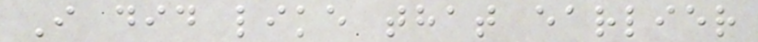I did like that earlier
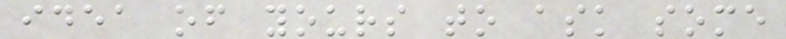idea of yours to ask some
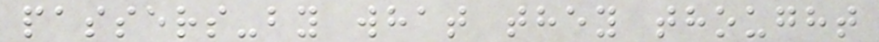passers-by what they thought
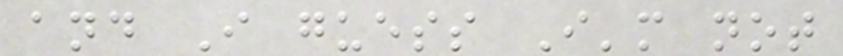and I guess I'm not
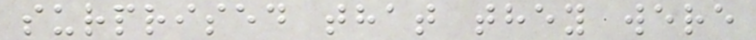surprised that they were
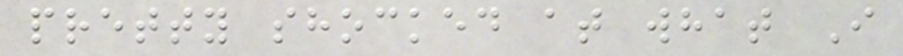pretty shocked at what I
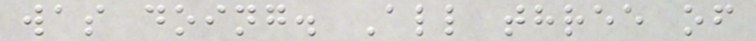was doing. All three of
